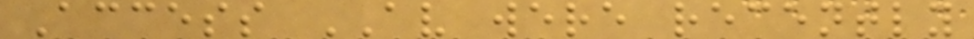Access AV were recently
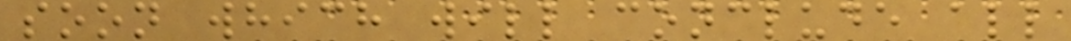soon which will conclude all
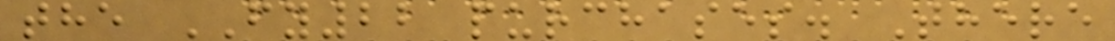the FY22 purchases. There
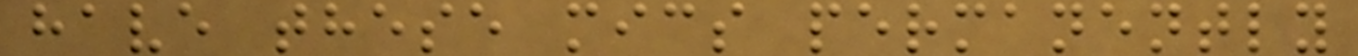have these mics permanently
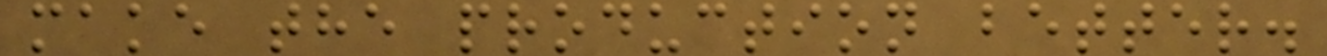make the production better.
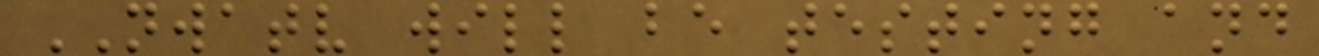NWATV will be testing and
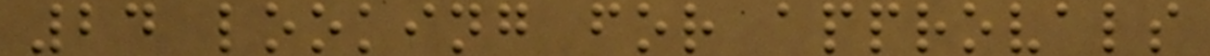24 looking for approvals
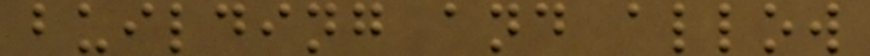building and allow
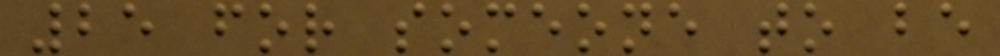25 for someone to be
